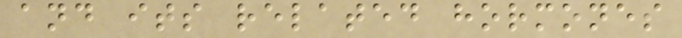and its related hormones
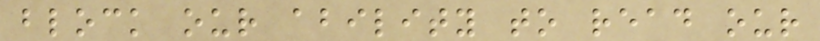block our ability to read our
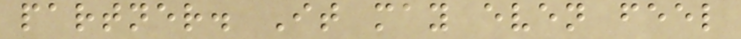partner. It may even feel
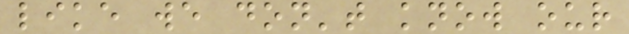like we don't know our
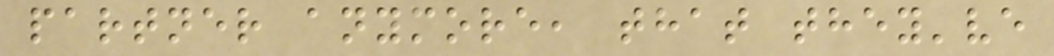partner anymore, that they've
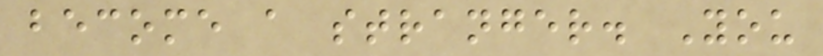become a stranger. You
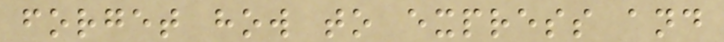forget how to express and
